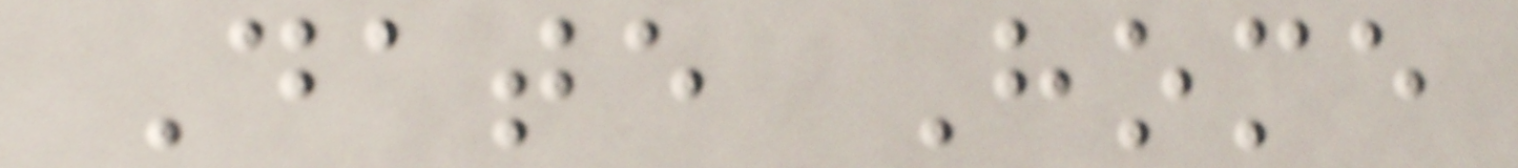Date Home
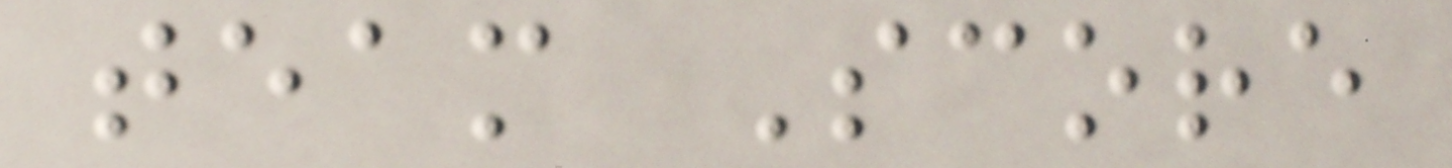team Score
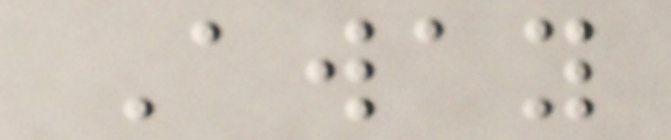Away
